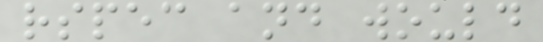rspec and would
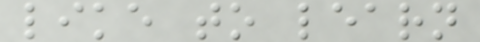like to learn
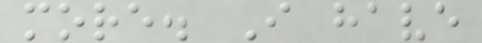more. I have
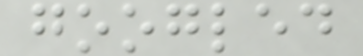googled
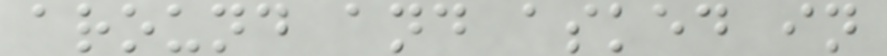around and asked in
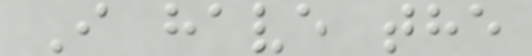I have the
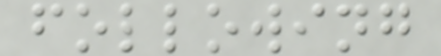following
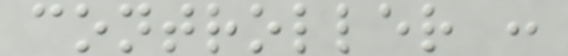controller :
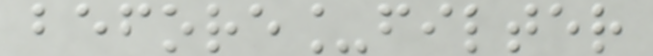before_filter
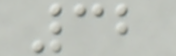32
